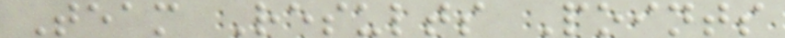Team Results Points
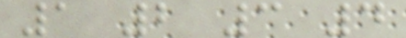1 2 3 4
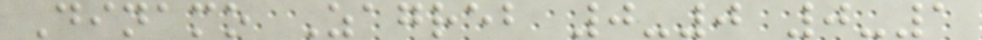Dinamo Zagreb 0-0 0-1
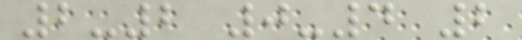2-2 0-4 2
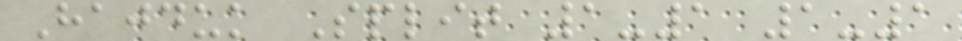Hajduk Split 1-1 1-1
